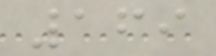169
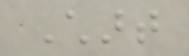Chart
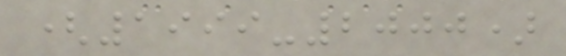(1999-2000)
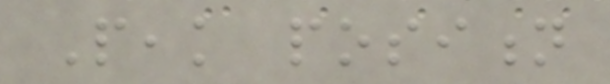Peak position
